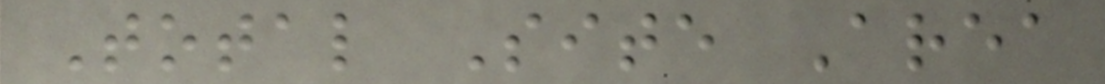Total Site Area
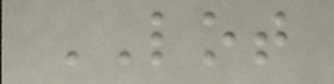LOT
